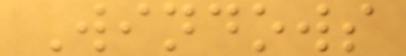Windows
